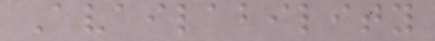Availability
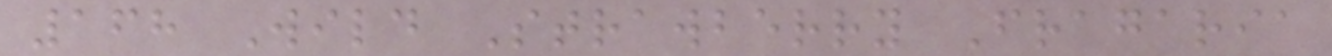168 Wild Strawberry Fragaria
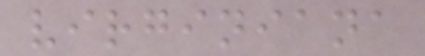virginiana
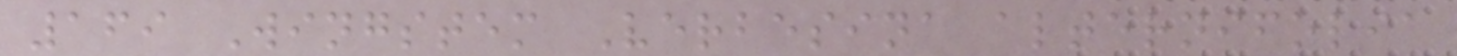169 Wingstem Verbesina alternifolia
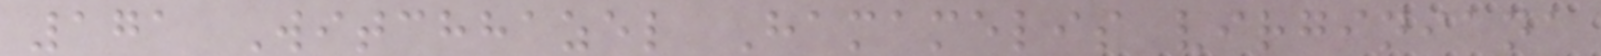171 Witchhazel Hamamelis virginiana
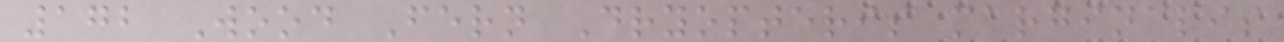172 Wood Fern Dryopteris marginalis
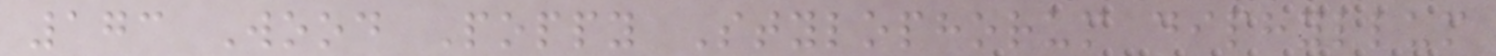173 Wood Poppy Stylophorum diphyllum
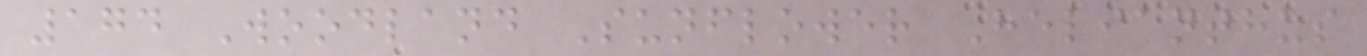174 Woodland Sunflower Helianthus
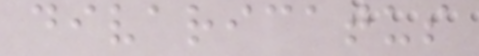divaricatus
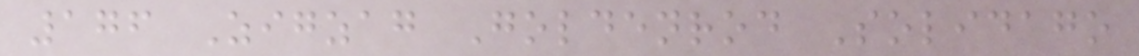176 Zigzag Goldenrod Solidago
